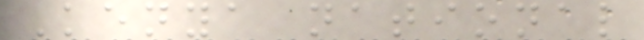Kenya national
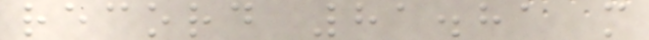record 81.81 m
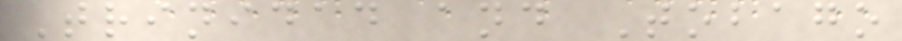Trinidad and Tobago
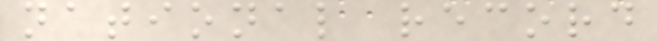national record
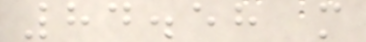84.58 m
